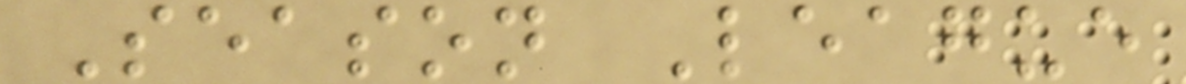Season League
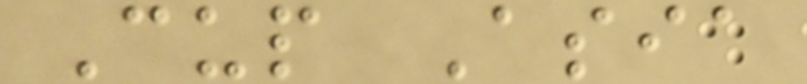Cup Asia
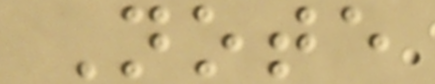Note
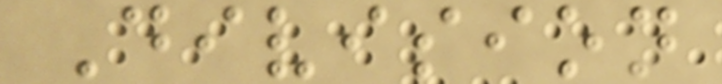Division
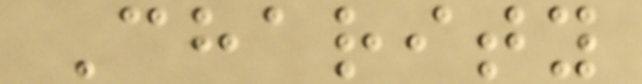Charity
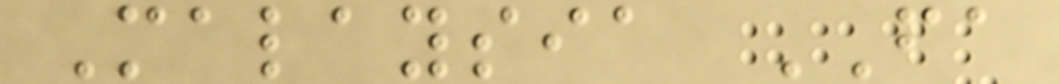Malaysia FA
